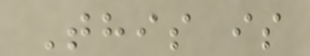This is
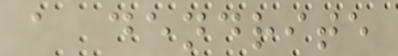a dendrite
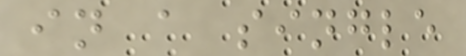in a single
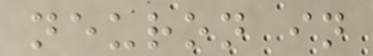neuron in
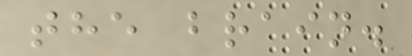the brain.
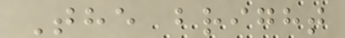The bright
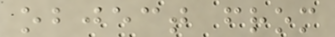object from
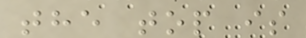the top is
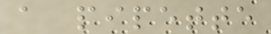a pipette
